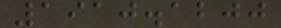1910.1200
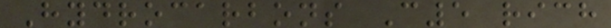Hydrocarbons C5 rich
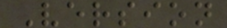Version
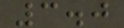3.0
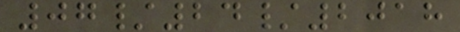07/24/2018
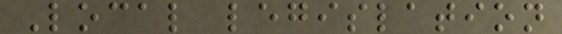Local legislation
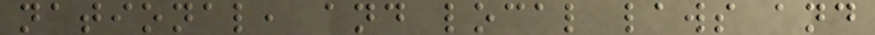national, and local laws and
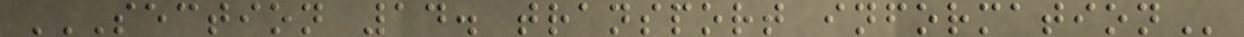SECTION 14. TRANSPORT INFORMATION
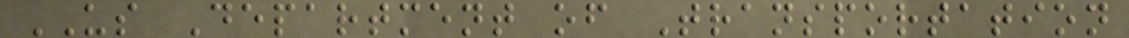US Department of Transportation
